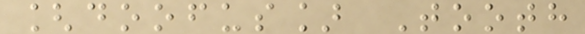[doofus] Tooth
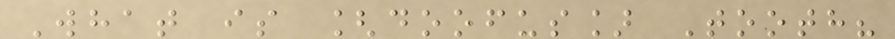What is [doofus] Tooth?
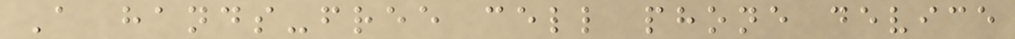A hands-free cell phone device
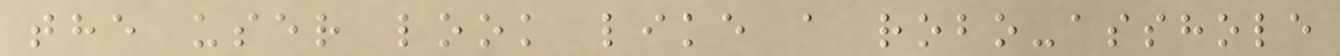the user look like a robo-asshole
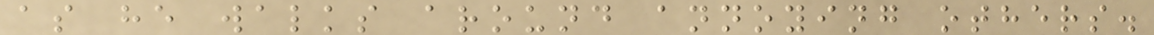as he walks around annoying others.
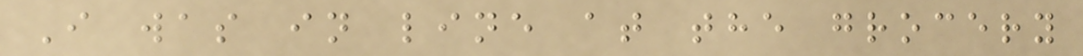I was in line at the grocery
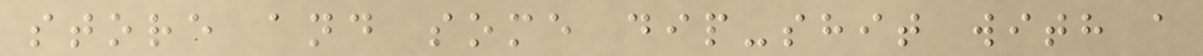store and some dip-shit with a
